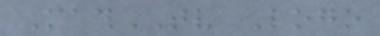MathTV Logo
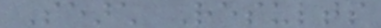Search Results
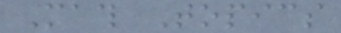Math Topics
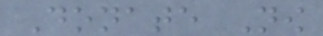Donate Now
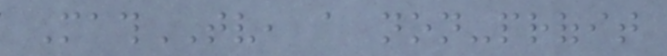MathTV, a non-profit
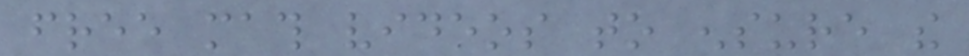free math videos to ensure the
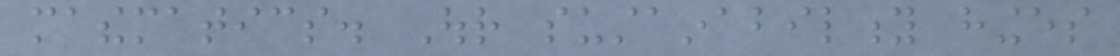mathematics. Our sustainability hinges
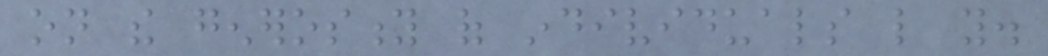on the generosity of individuals like you.
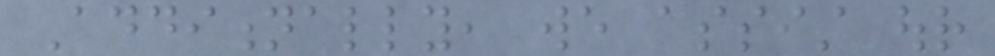Additionally, we assist our
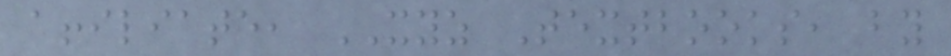affiliate, XYZ Textbooks, by
